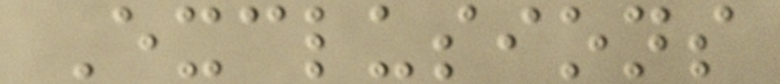Exclusions
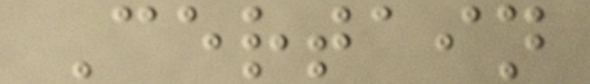Certain
